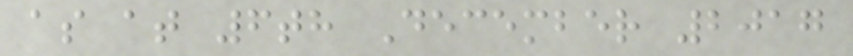as at 6th December 2017
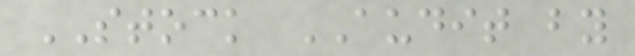STOCK AUDIT by
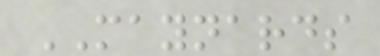MAYNARDS
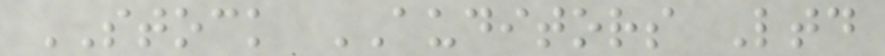STOCK AUDITORS Ltd
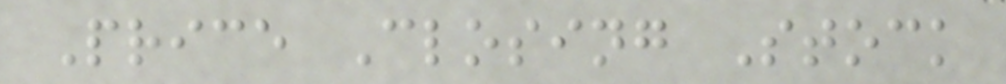Price Closing Stock
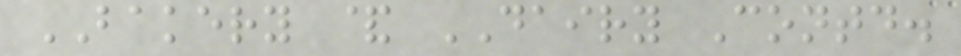BAKERY & DAIRY Contd.
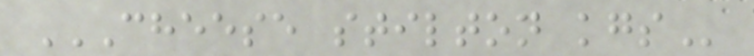CHEESE STILTON KGS
